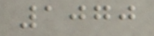1070
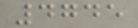4745
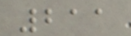211
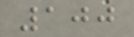100
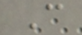C
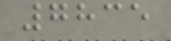7835
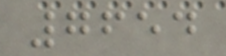7654
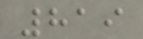819
